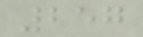257
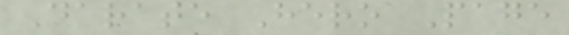Darate Hero Page
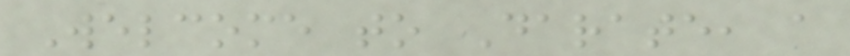Welcome to Darate, a
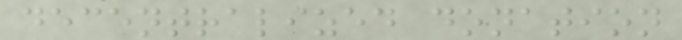decentralized donation
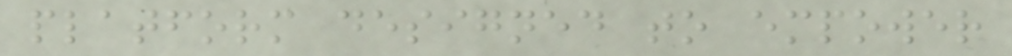platform designed to empower
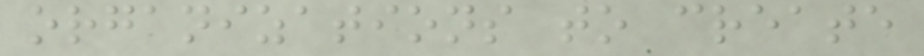organizations to create
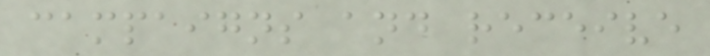campaigns and receive
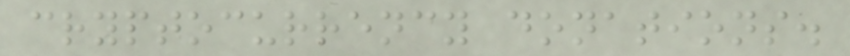cryptocurrency donations.
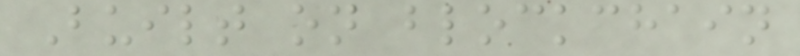Built on blockchain
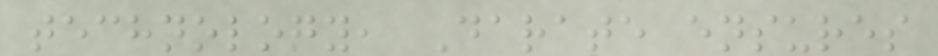technology, Darate ensures
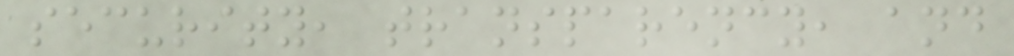security, transparency, and
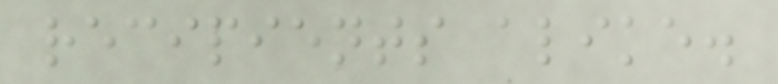recipients alike.
